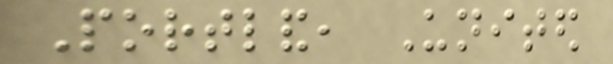Portland, United
